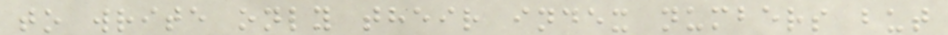to write only their index numbers but
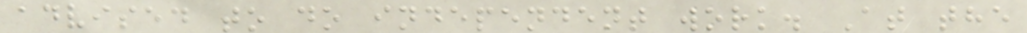advised to do independent work. At the
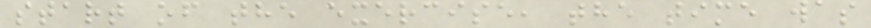start of the exercise, the time was
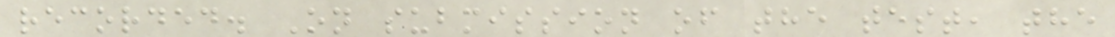recorded. On submission of the test, the
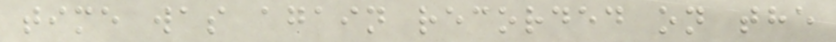time was again recorded on the
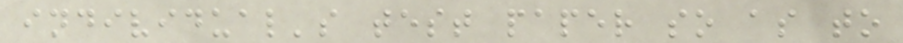individual's test paper so as to
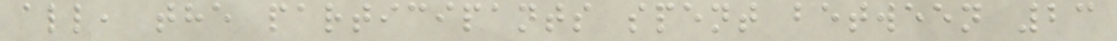all, the participants spent between 23
